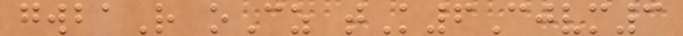gwbaR oCz tK6Cjvm3
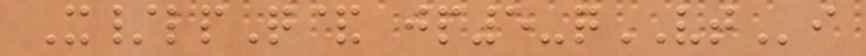X/lpQ& jp5-qVTi
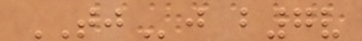TJj b7v
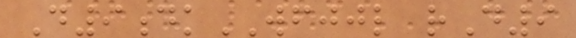D9dkWFJJL rD9
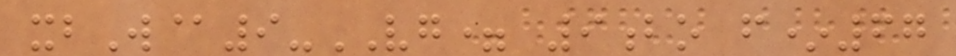xbW@9-VG= 9bo f*67
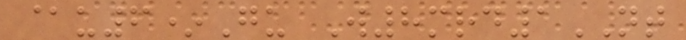@u6*Gu W8mrd1NT
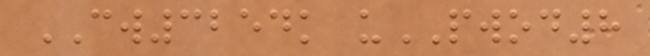CW3254k uPWOD8
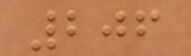206
